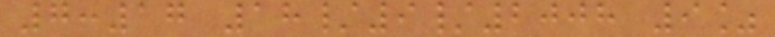7:17 18/9/2008 9%
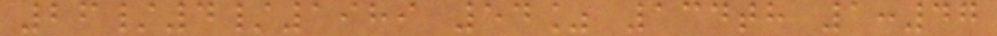26/4/1989 54% 134th 1:47
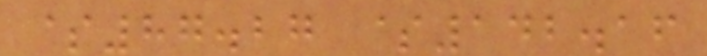$87.27 $142.16
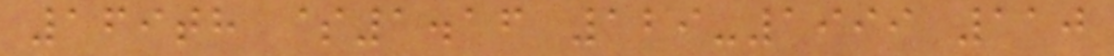169th $1.16 129-1999 110
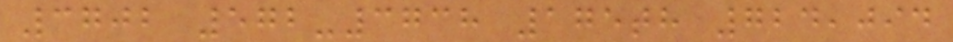3702 572-3738 175th 724,094
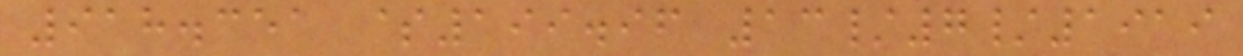918.351 $199.96 13/7/1919
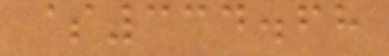$334.68
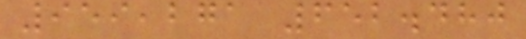959,271 652.480
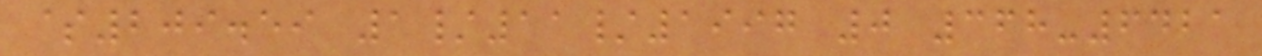$209.59 1/11/1997 0 368-6421
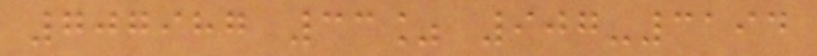707987 33% 907-3194
